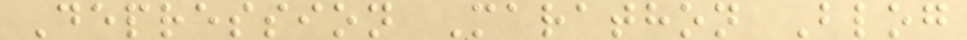Depression Marathon Blog
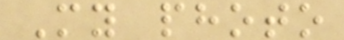My photo
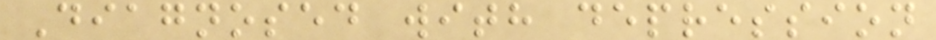Diagnosed with depression
